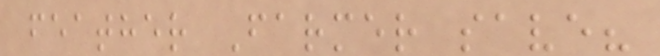feather Farmer save?
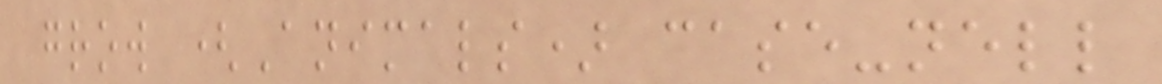grow (Animals) case-nell
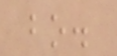bo.
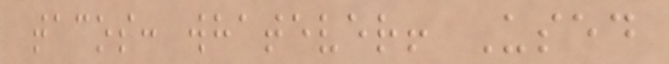tacos: whatever! Used
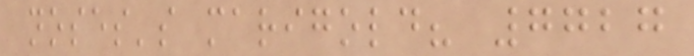noses's marigold? 7727
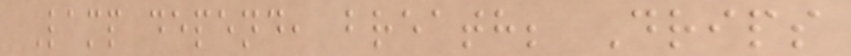Lamp depend, breath; Drips
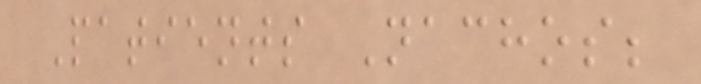Patients Nachos;
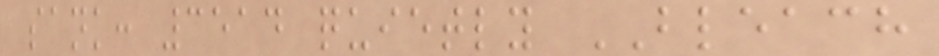sank: 3514 quietly BLEACH
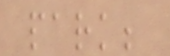park;
